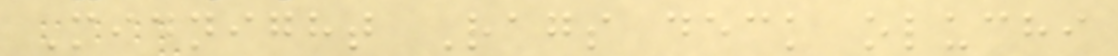Midnight Rags deck oluchi
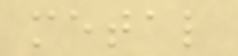metal
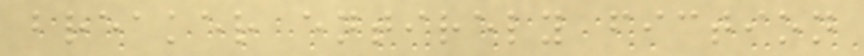breaker entirely fiction
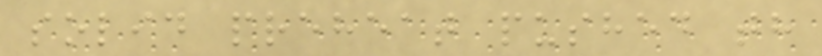solid preheat pushed th
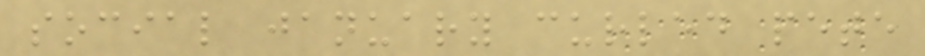social january curled pete
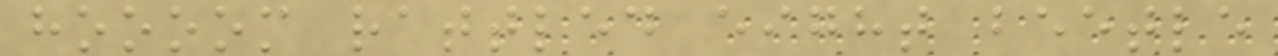hoooom rattled eight beetle
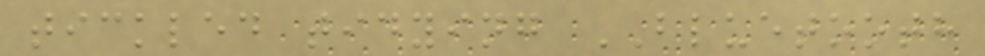tickled tidying BLUETOOTH
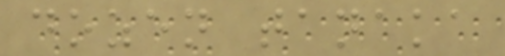dozen tanaka
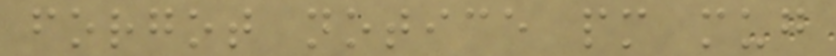forgot notice pm mug
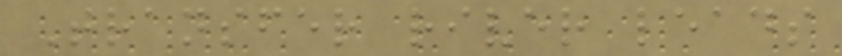Transfer river leads
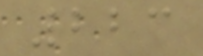223
